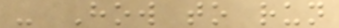- How to run
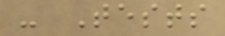- Tests
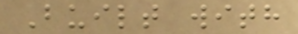Built with
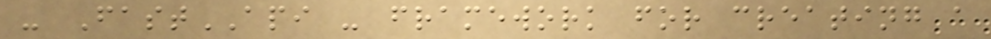- FastAPI - framework for creating a
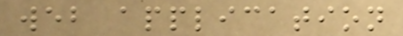web application
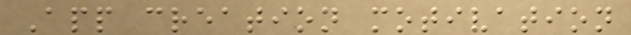App creation motivation
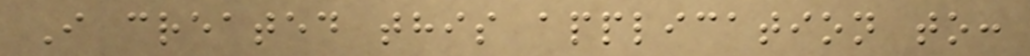I created this application to:
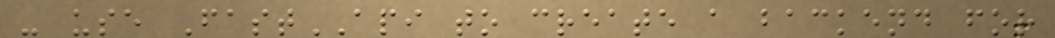- use FastAPI to create a backend for
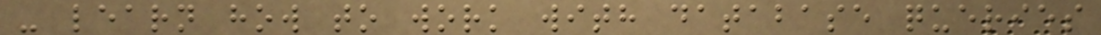- learn how to work with database queries
